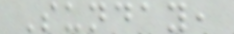Sunday,
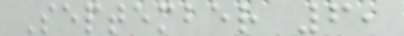September 6,
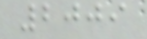2009
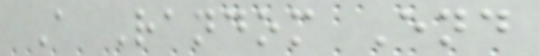A Random End
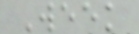Week
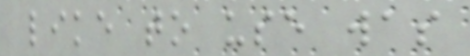like to use was
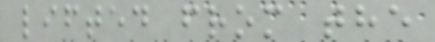lifted from the
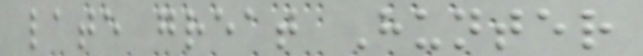late great Hunter
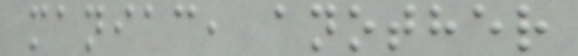maniac, another
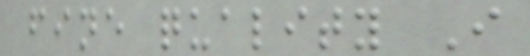fine quality I
